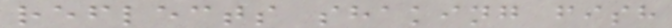reflects shaking fish
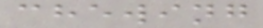chewing
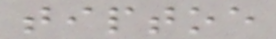tiptoe
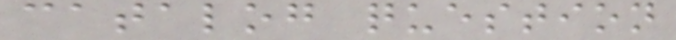catalog question
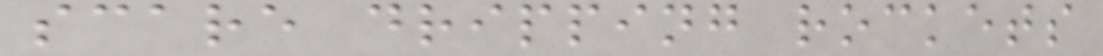scare dripping rockets
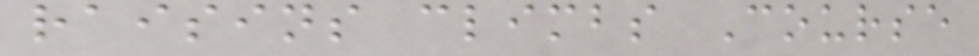raisins climbs Course
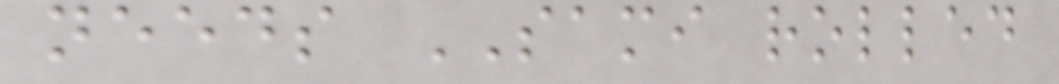needs SAMI rolled
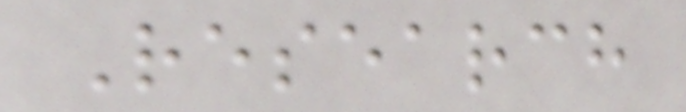Research
